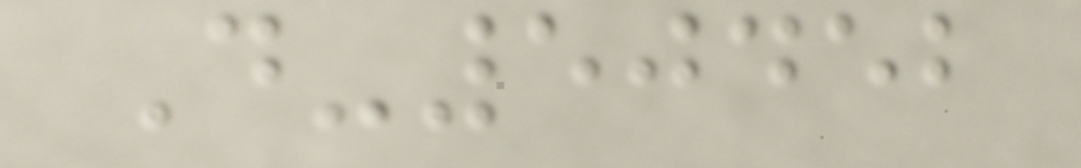D-50452
